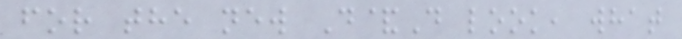for the new D&D look, what
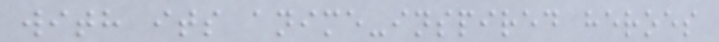with its anime-inspired heroes
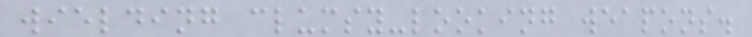wielding clumsy-looking weapons.
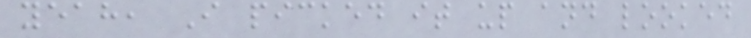yeah, I picked it up and looked
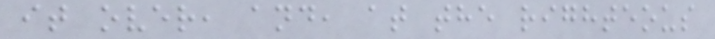it over, and, at the righteous
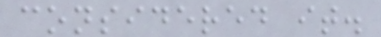considered it.
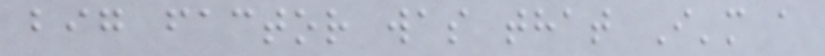big factor was that I'm a
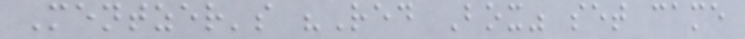Mentzer's "Red Box" set came
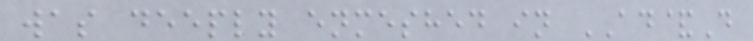was deeply enmeshed in AD&D
